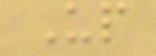Up
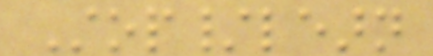Stop/learn
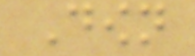Down
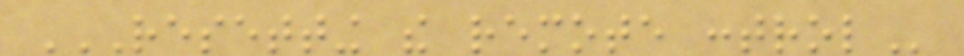RESETTING THE REMOTE CONTROL
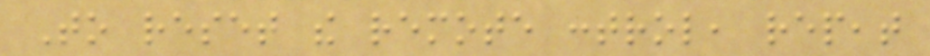To reset the remote control, repeat
